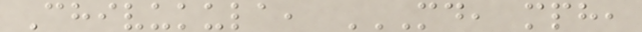Chivukula, MD, MPH,
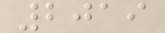2019
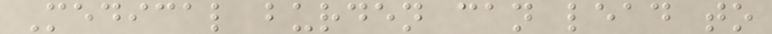Medical burden can lead to
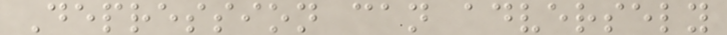Depression can adversely
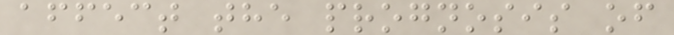affect the prognosis of
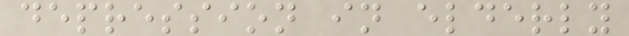depression in elderly
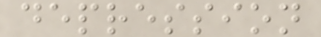depression
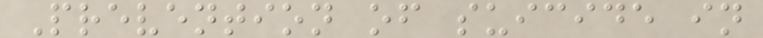Prevention of suicide in
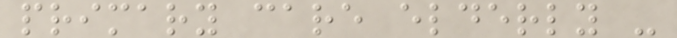primary care elderly -
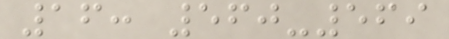16: 560-569
